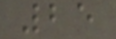25
